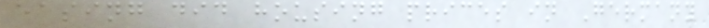easing did housing prices in Germany
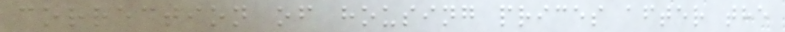correction of housing prices after the
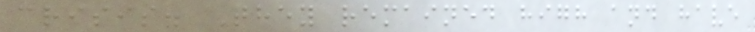crisis. They remained high and have
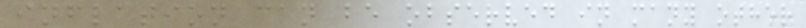inflation can be observed in many other
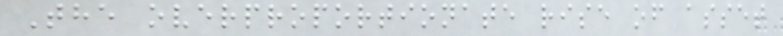The overproportionate rise of asset
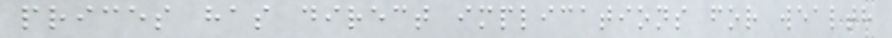prices has direct implications for wealth
